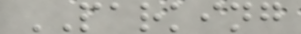PARKING
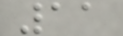11
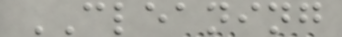CLEANING
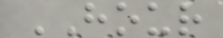HOUR
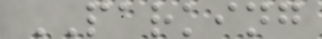PARKING
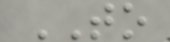TO
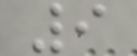9
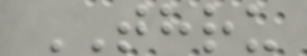THRU
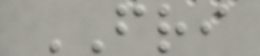FRI
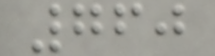760
